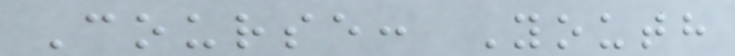Course: Youth
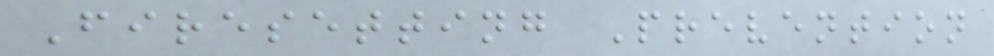Firesetting Prevention
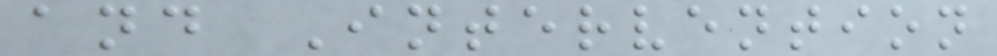and Intervention
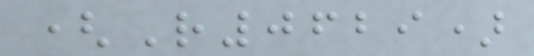(R0629)
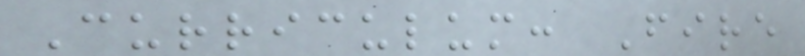Curriculum: Fire
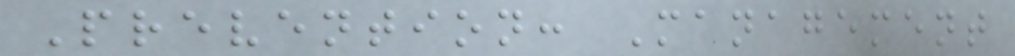Prevention: Management
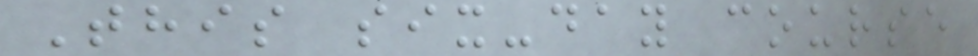This six-day course
